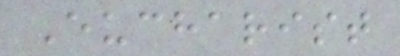Eucharist
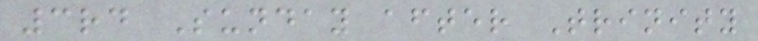3rd Sunday after Trinity
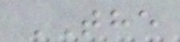THE
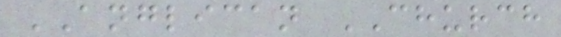ANGLICAN CHURCH
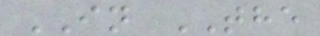IN THE
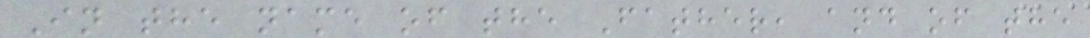In the name of the Father, and of the
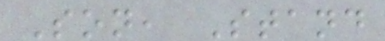Son, Stand
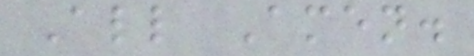All Amen.
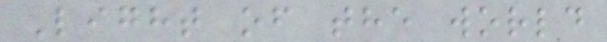Light of the world
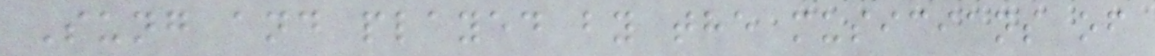Sung and played by the musicians of
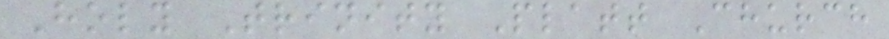Holy Trinity Platt Church
